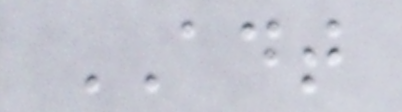ADT
